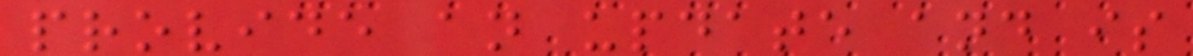provide an update and is
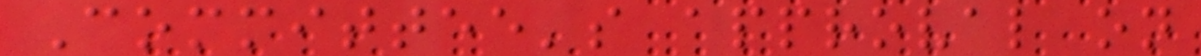Committee's approval on
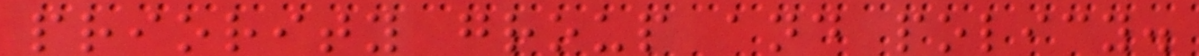priority group and policy.
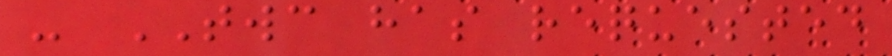- TWC has requested
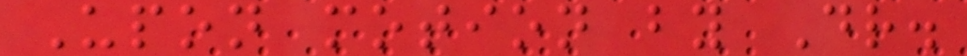Upon motion by Dr.
